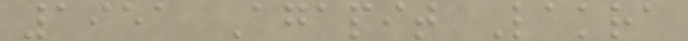1951 Agapit Lakra
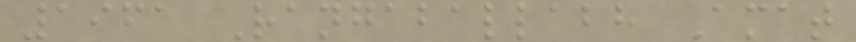1961 Rangaballabh Amat
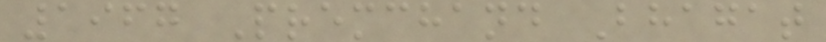1967 Premchand Bhagat
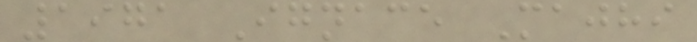1971 Ignace Majhi
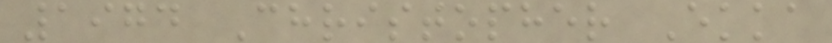1974 Christopher Ekka
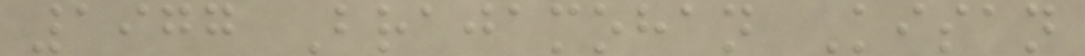1977 Brajamohan Kisan
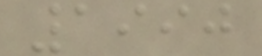1990
